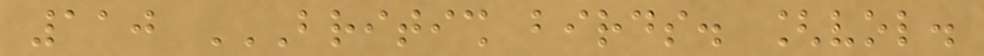110 BRITISH BIRDS. [VOL.
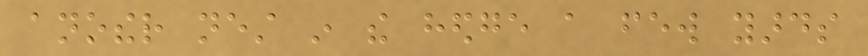another nest in the hedge a few yards
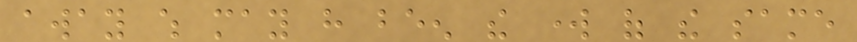away which may have been the work of the same
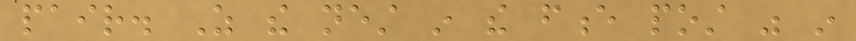pair. As the nest in the fence post was in
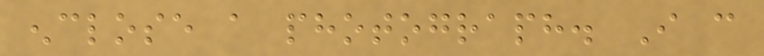enclose a photograph. I can
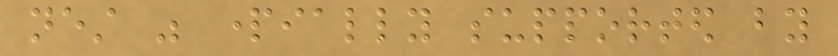nest was partially supported by
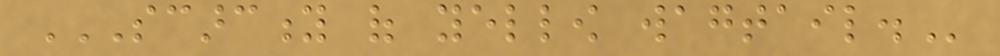SCARCITY OF YELLOW WAGTAIL.
